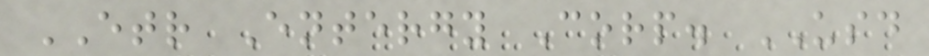ETR Entergy Corp. USD
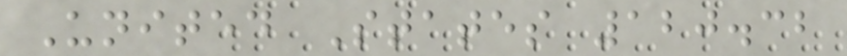United States 120.32
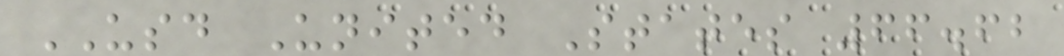USD United States 66.62
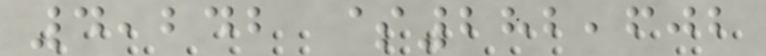4,242 $282,602
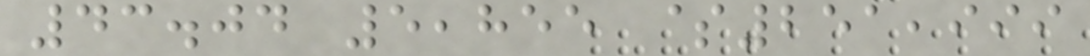43.04 5,855 $251,999
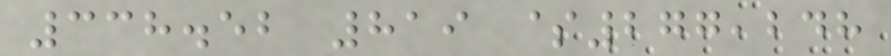338.52 819 $277,248
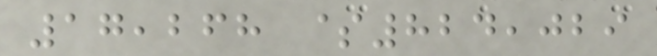17,268 $824,029
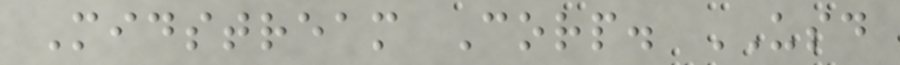Midstream Corp. USD
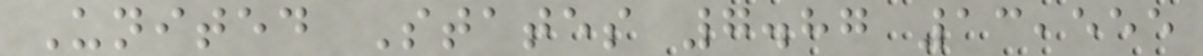United States 7.87 13,555
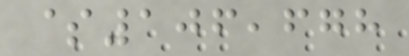$106,678
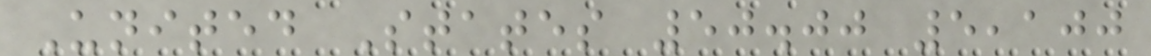United States 50.00 5,100
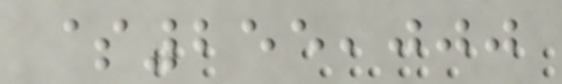$255,000
